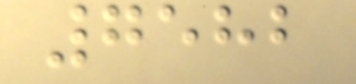7582
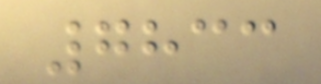7833
